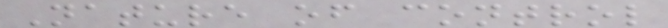Nature of control
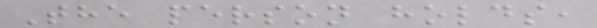The person holds,
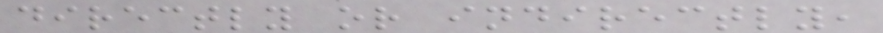directly or indirectly,
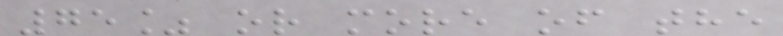75% or more of the
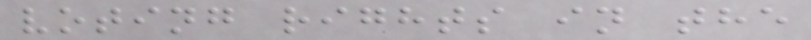voting rights in the
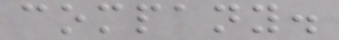company.
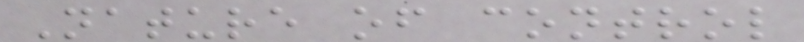Nature of control
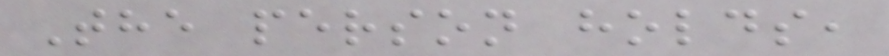The person holds,
